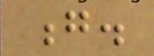g.
